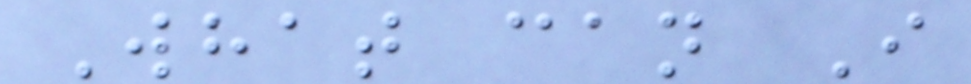What can I
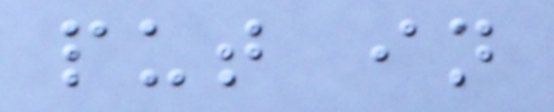put in
